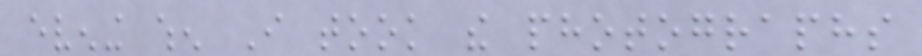evening when I took the photographs
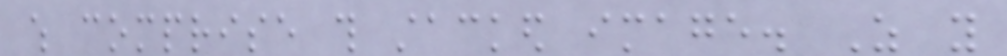which comprise this stacked image. As you
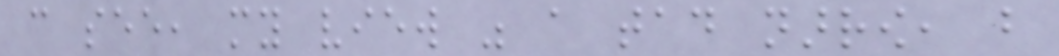can see, my view was a tad narrow, but
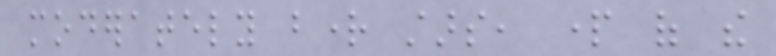moderately bright stars, part of the
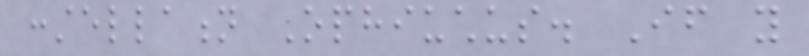constellation Ophiuchus. If you
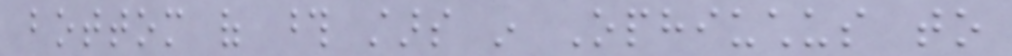bottom of those stars in Ophiuchus to
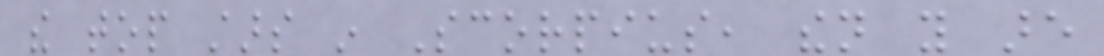the top stars in Scorpius, then you are
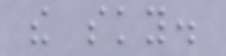the sky.
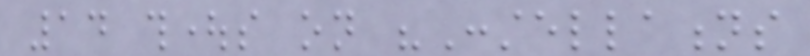14 thoughts on "Constellations
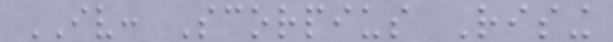IV: Scorpius Rising
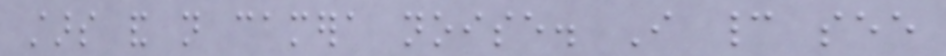stars and not camera noise. I cannot see
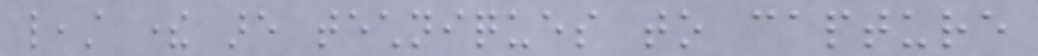least there are techniques to capture
